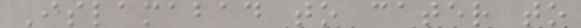Islamabad to cater to
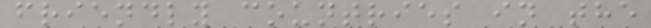friendly countries in the
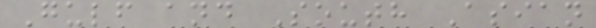Gulf and South Asian
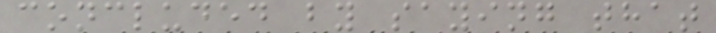concluded by saying that
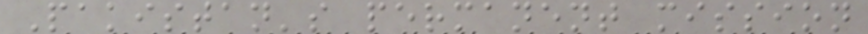Pakistan's permanent mission
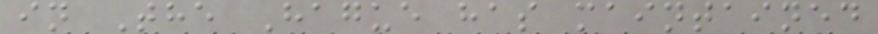in The Hague has maintained
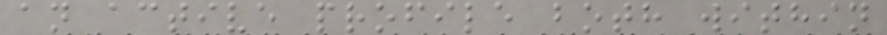an active profile both within
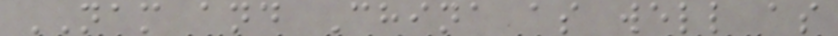NAM and China as well as
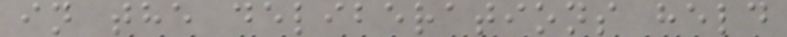in the deliberations held
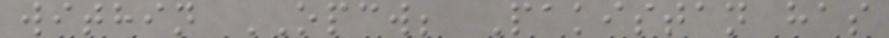within OPCW; Pakistan has
